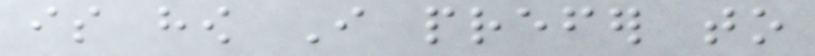is how I prefer to
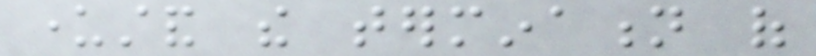understand the termination of
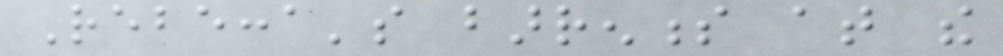Rebecca's barrenness at the
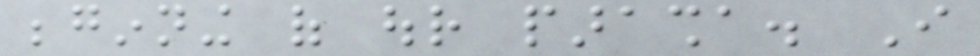beginning of our parasha. I
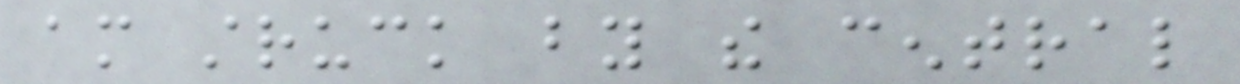am struck by the central
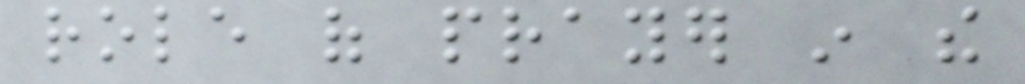role of prayer in the
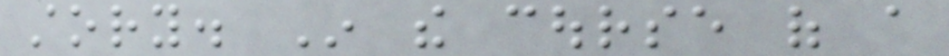story. In the course of a
